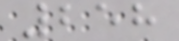258
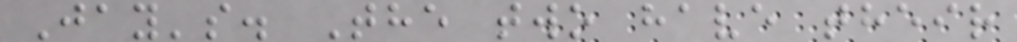Jay's. The two have their
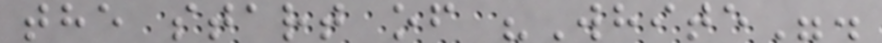the start of "White".
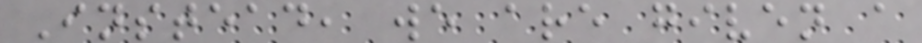Instead, we are given a
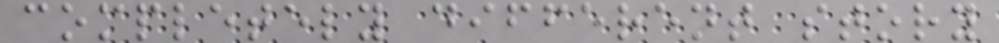completely different story
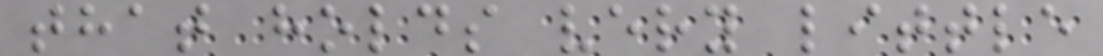that holds very little
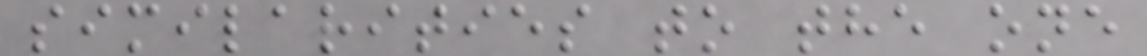similarities to the one
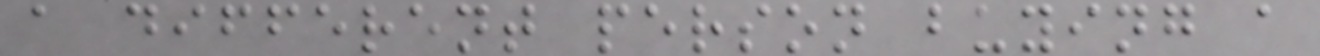a different person buying a
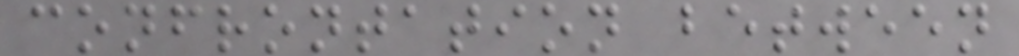confrontation between
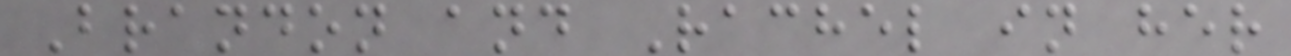Brandon and Rachel in her
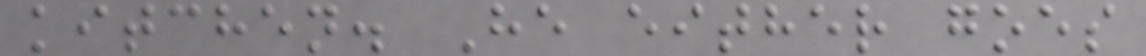kitchen. He either goes
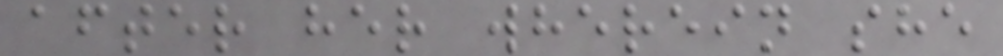after her wherein she
